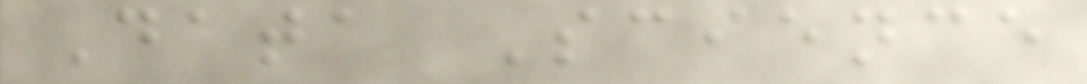Data Science
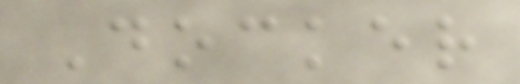Docker
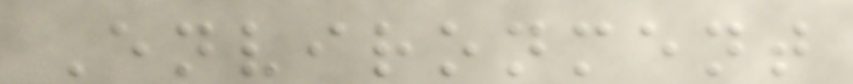Environment
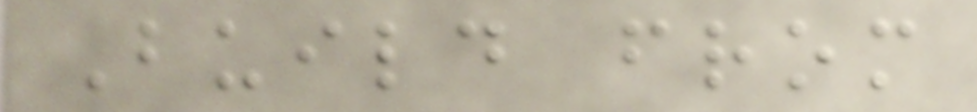Build from
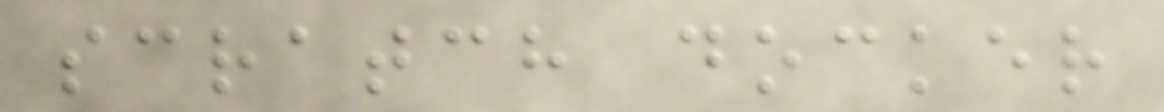scratch docker
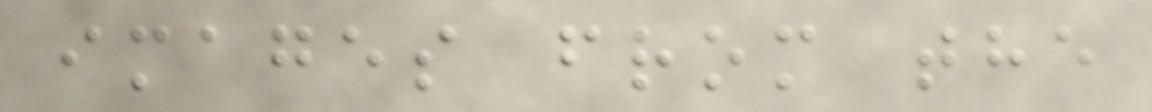images from the
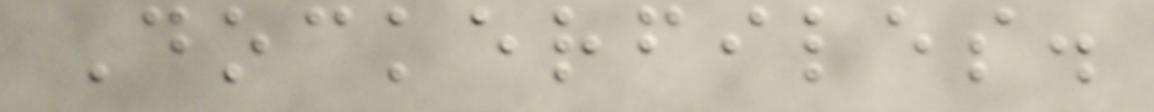Dockerfiles.
